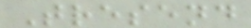Tresend
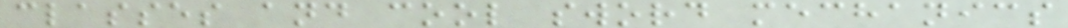classes and cool sword mechanics
